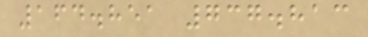164.851 737.813
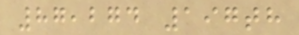87,274 197th
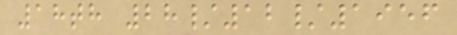18th 28/12/1956
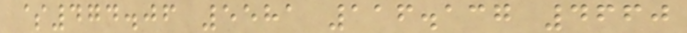$474.06 5581 116.137 4660
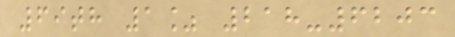69th 1% 218-6203
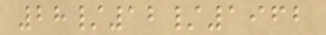28/12/1962
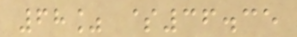68% $36.35
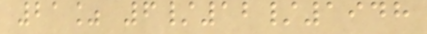21% 6/12/1948
